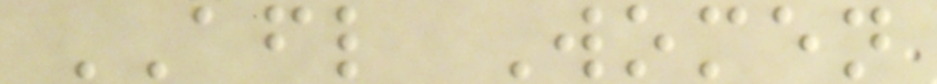AFL Women
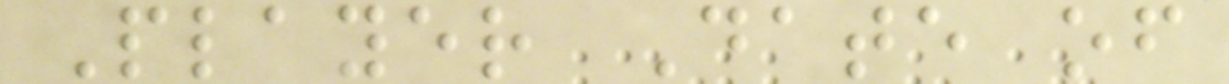Player Date of
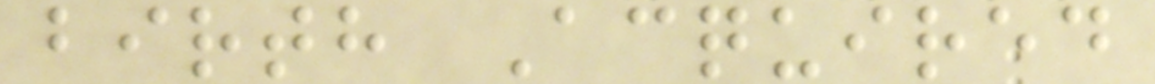birth Acquired
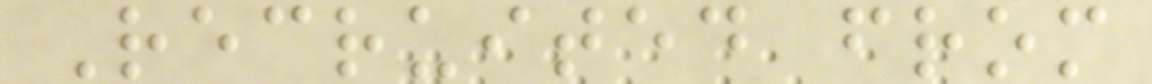Recruited from
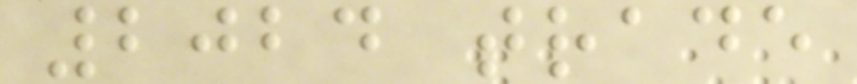2024 trade
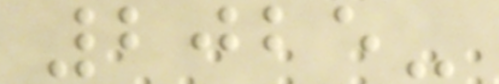2025-
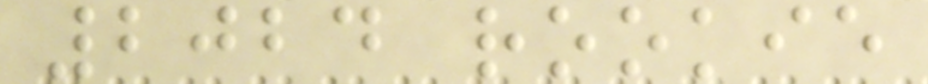2024 rookie
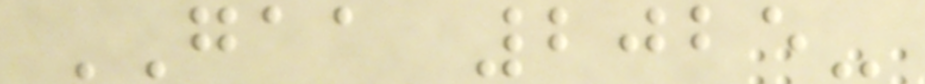GAA 2025-
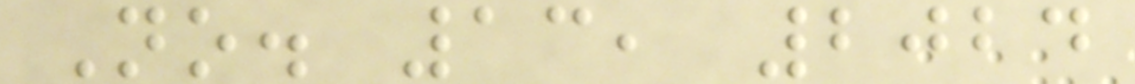No. 13, 2024
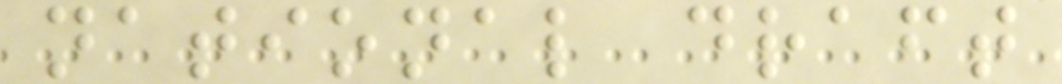national draft
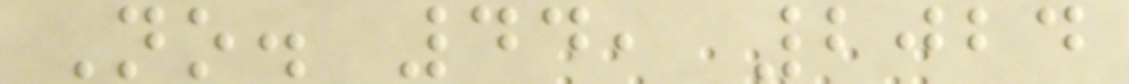No. 44, 2024
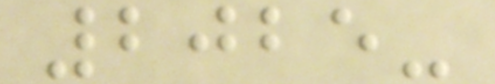2025-
